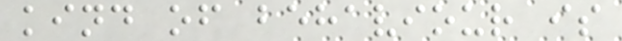kind of behaviour is
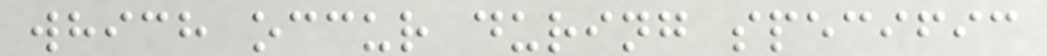which occur during specific
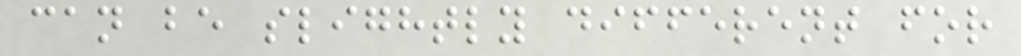can be slightly different for
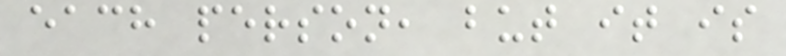each person, but it is
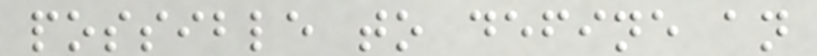possible to define an
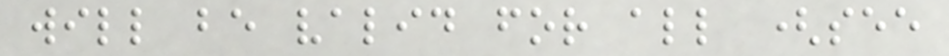will be valid for all (see
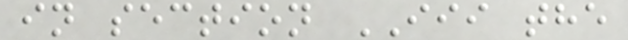in section III the
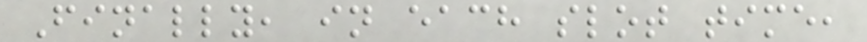Finally, in each slot time,
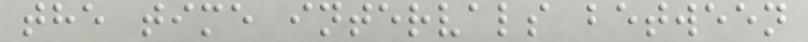the time intervals between
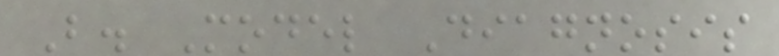B. Model Diagnosis
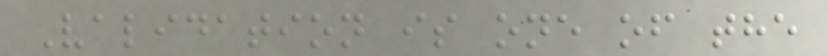Validation is one of the
